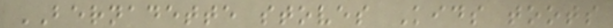BERNADETTE stoves Kids toots
